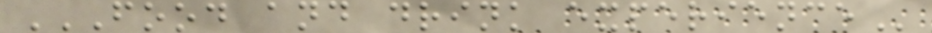FOOD AND DRINK EXPERIENCE
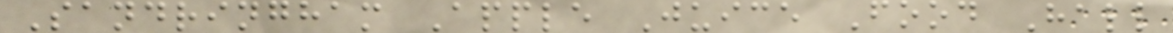Sandringham Apple Juice Food Hall
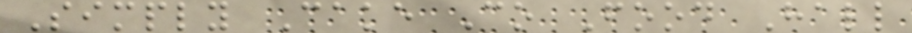Simply Cake Co Food Hall
